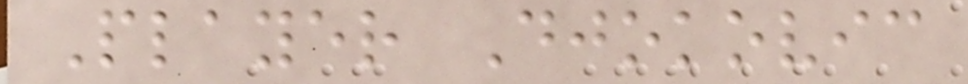Player Djokovic
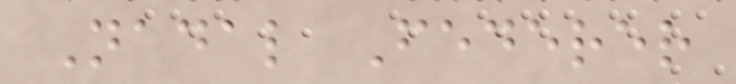Nadal Federer
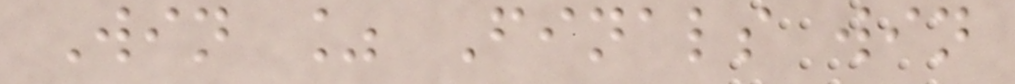Win % Finals win
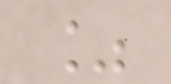%
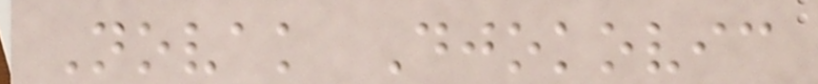Novak Djokovic
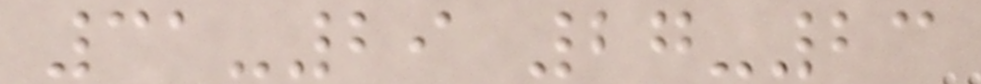31-29 27-23
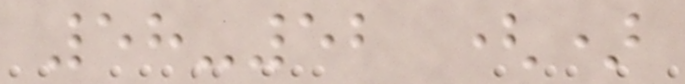58-52 ()
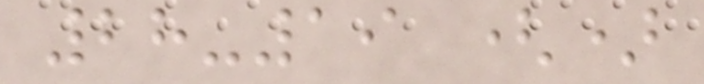28-19 ()
